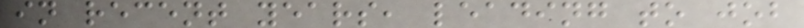in recent years, leading to job
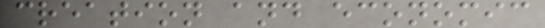creation and economic
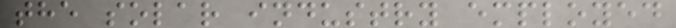the solar industry employed
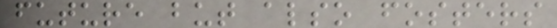future but also fosters
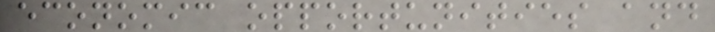economic opportunities and
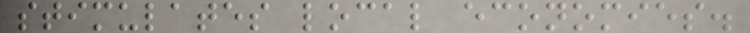stimulates local economies.
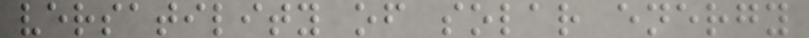versatility of solar energy
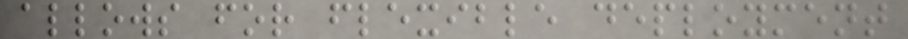allows for flexible deployment
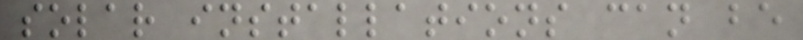solar installations can be
